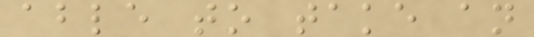able to take an
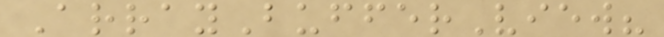ArrayBufferView?
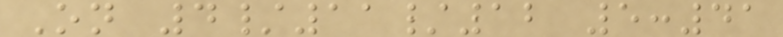On 4/11/12 5:41
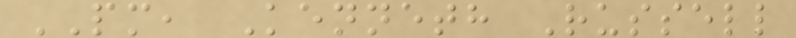PM, Kenneth Russell
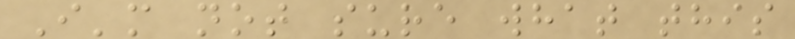I'm not sure what this
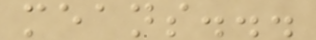means...
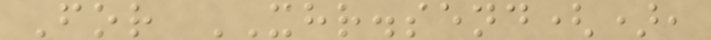For XHR.send(),
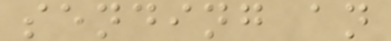sending an
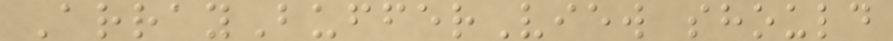ArrayBufferView should
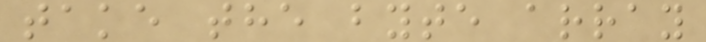take the byte array
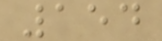154
